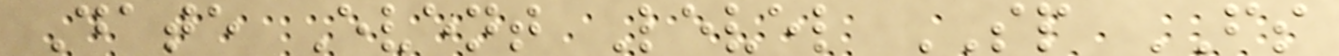Date Event Level SP FS
